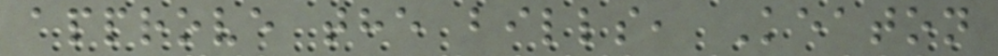approve the bills, Keaton
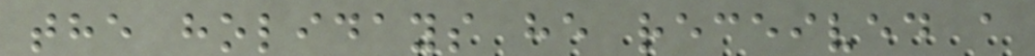the holidays he received a
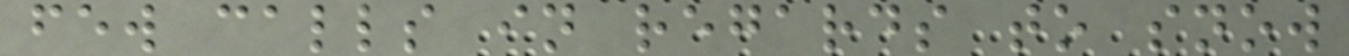few calls in regards to snow
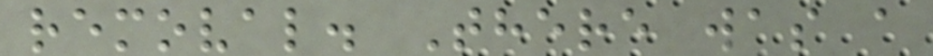removal. There was a
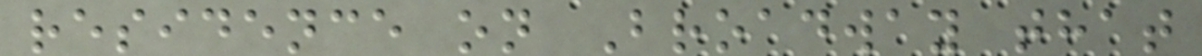residence on Broadway that
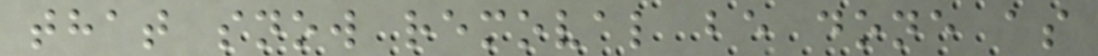that snow removal be done as
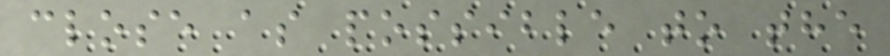close as possible to the
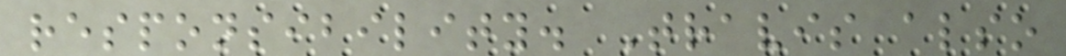responsibility. Travis also
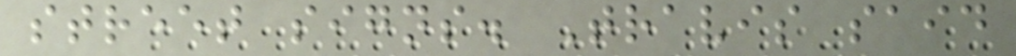street signs. Travis said
